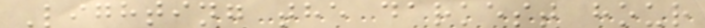Lighting the darkest hour
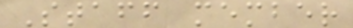Staff member
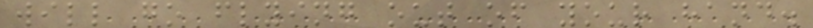will go flying out of your hand.
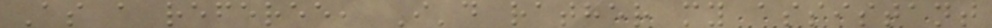As a referee, I'd rather my assistant
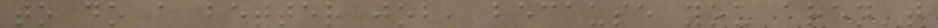to do a better job, because you aren't
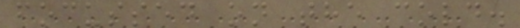focussed on the cold.
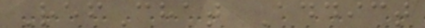RefChat Addict
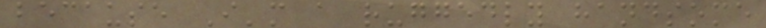because I'm a ruggedly handsome
